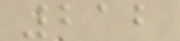212
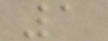1
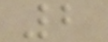2
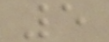5
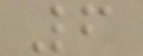6
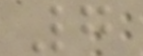7
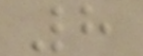8
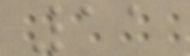11
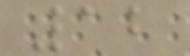12
